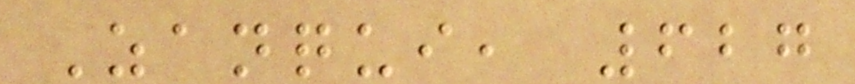Zanqui, 627
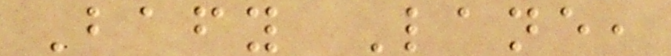Bafy Lane,
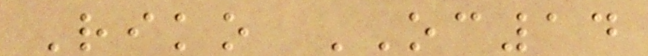Riko OC14
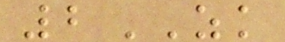2ZK
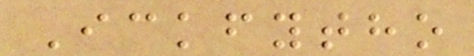Ickfytho
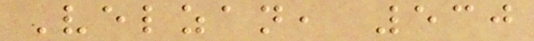Velzan, 530
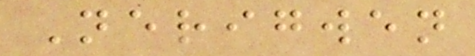Nerigwen
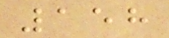158
